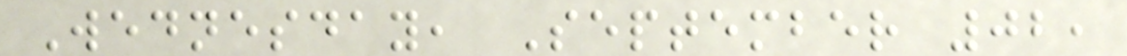Wednesday, September 02,
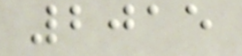2015
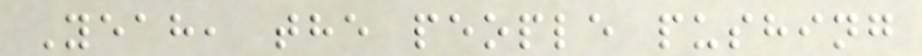Yeah, the people pushing
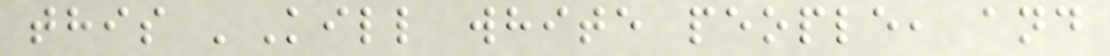this 'Kill white people, and
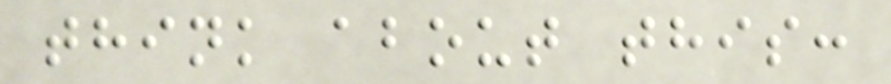think about this:
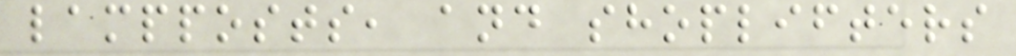lampposts, and shoplifters
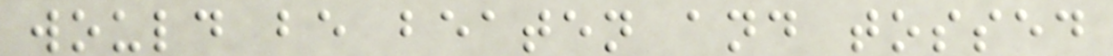would be beaten and tossed
